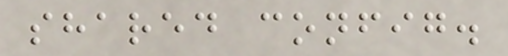shared config.
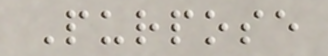Purpose
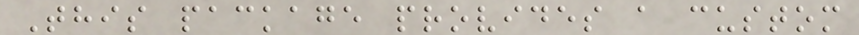This package provides a custom
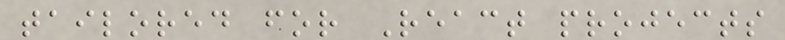tailored for React projects
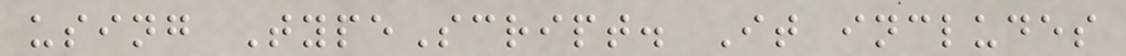using TypeScript. It includes
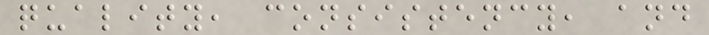quality, consistency, and
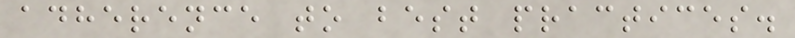adherence to best practices.
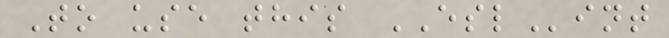To use this ESLint
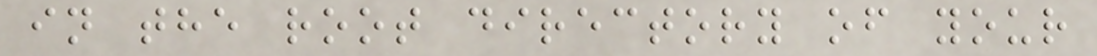in the root directory of your
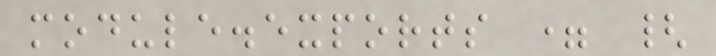module.exports = {
